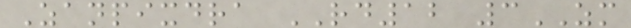Zanpixdra RD12 3ZM
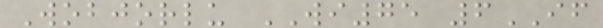Wobjorlu WI75 6IF
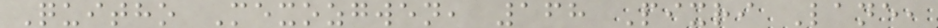Quitho Mexozgwen, 168 Pixri Lane,
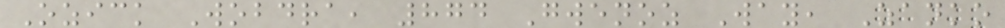Ozick Wobdra, 874 Gwenoz Way, Zanko
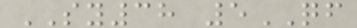SY38 5QF
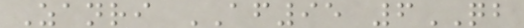Zanri AF95 6QB
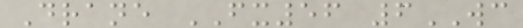Drane FX56 6WC
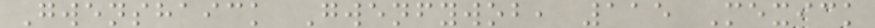Gwenshaick Gwenfywob, 115 Mexick
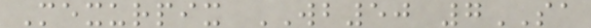Mexurpix WB50 7SA
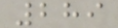289
